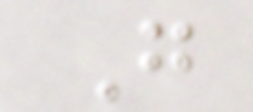G
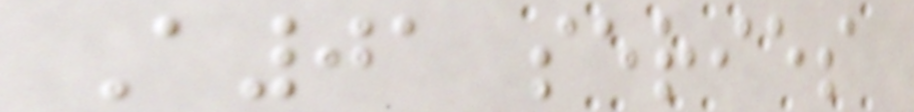A01 series
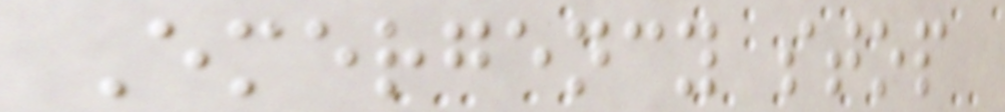Emergency stop
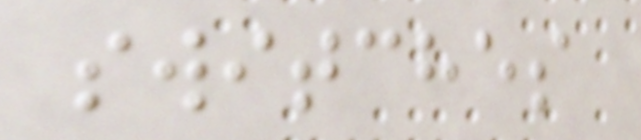switches
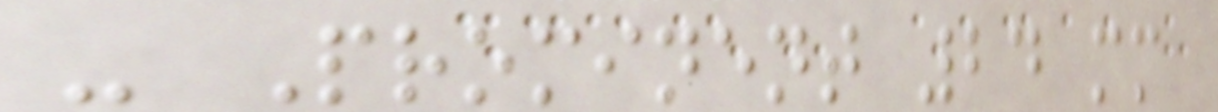- Prominent 24 mm
